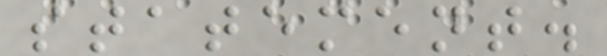statement.
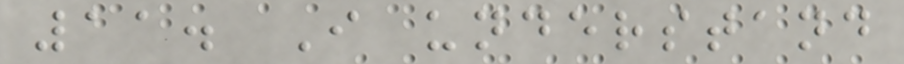11. I understand
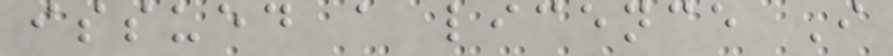issued a licence I
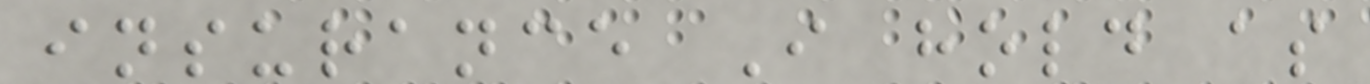insurance I hold as
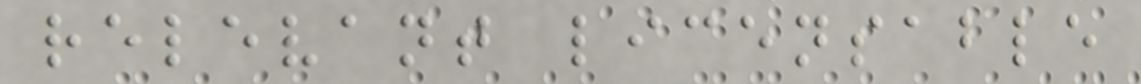relevant licensable
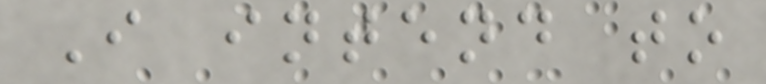I intend to
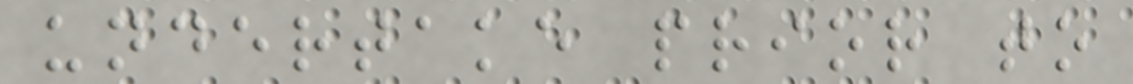undertake prior to
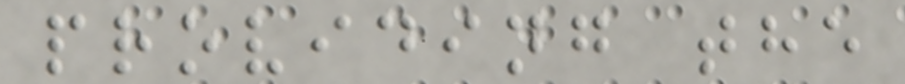providing the
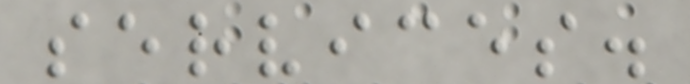services.
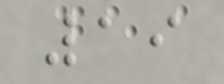19
